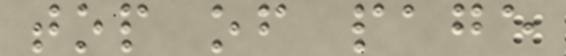top of page
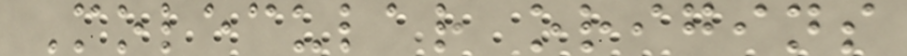Molecular origins
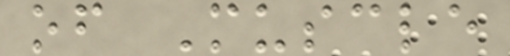of Muscle
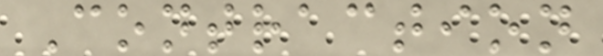Contraction
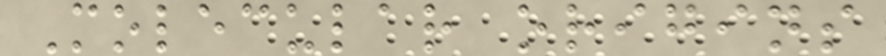Molecular origins
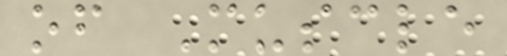of Muscle
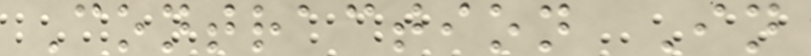Contraction In
